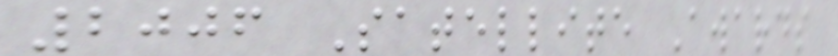2006 Satellite Awards
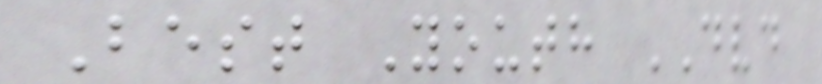Best Youth DVD
